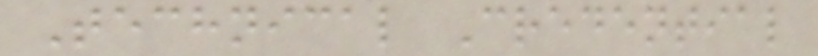Technical Credential
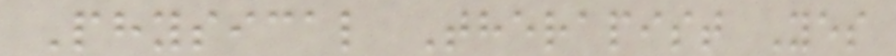Physical Therapist Yes
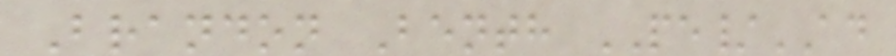Brandon Benth PE/AD
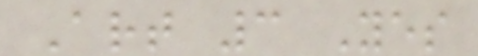Art 3 Yes
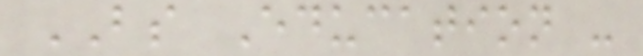BS Education -
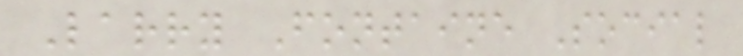Larry Fontaine Social
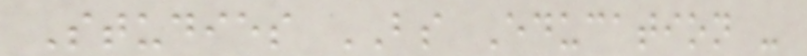Studies BS Education -
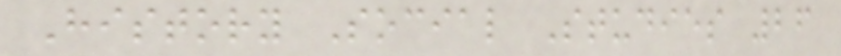History Social Studies 26
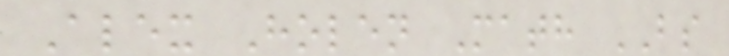Alex Holen Math BS
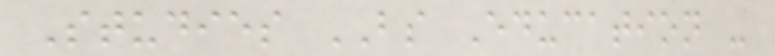Studies BS Education -
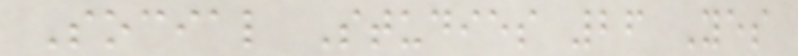Social Studies 26 Yes
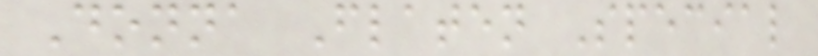Donna Flaten Special
